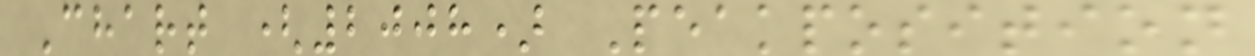Chart (2008) Peakposition
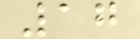17
